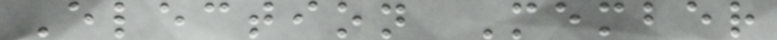Election Member
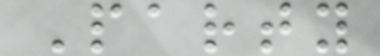Party
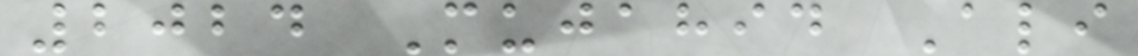2024 Mujahid Ali
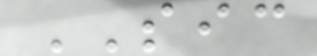SIC
